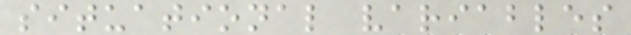situational variables
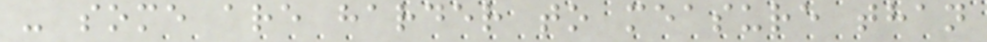- some are harder to measure than
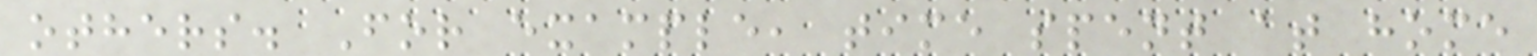others. For example, time spent at home
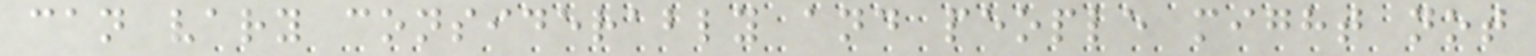can vary considerably and people might not
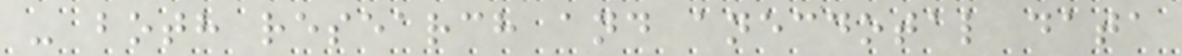- both research and anecdotal data
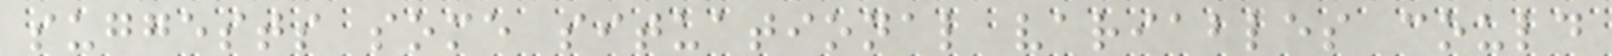suggests some situational variables could
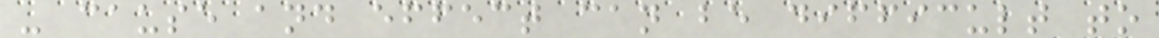- cause and effect can be difficult to
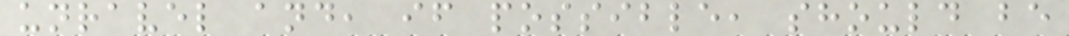unravel and, if possible, should be
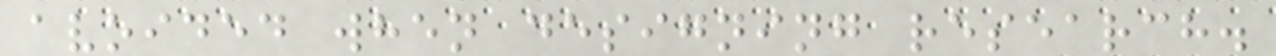avoided when designing research.
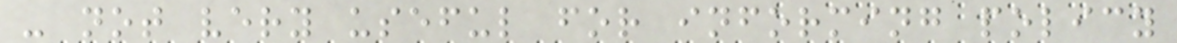- not very useful for informing policy
